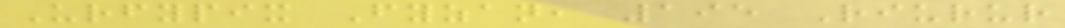Urfypix Fyzan, 195 Riurur
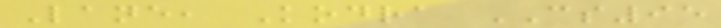Lane, Kodra CS95
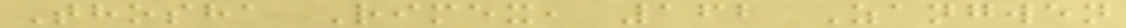Thosha Rimex, 162 Zangwen
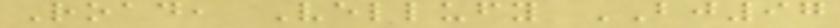Road, Vellufy BJ97
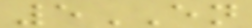5EN
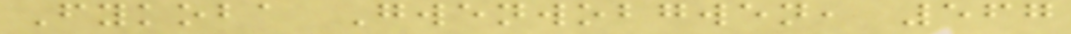Fykoba Gwenwobgwen, 567
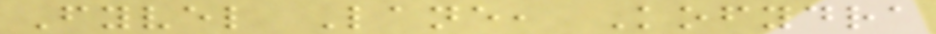Fyvel Lane, Kofydra
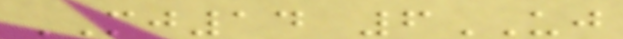MJ14 6UJ
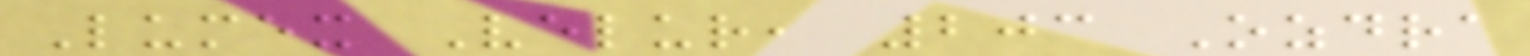Lumex Velur, 203 Ozdra
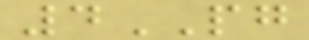4PG
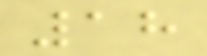18
